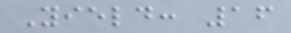Yield: 16
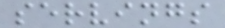servings
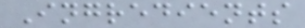Ingredients
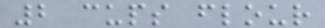2 cups flour
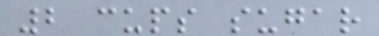2 cups sugar
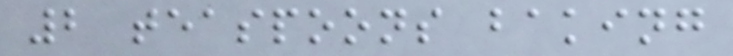2 teaspoons baking
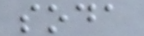soda
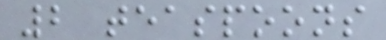2 teaspoons
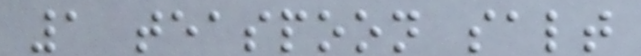1 teaspoon salt
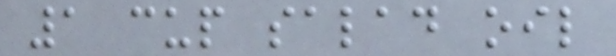1 cup salad oil
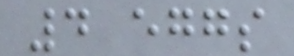4 eggs
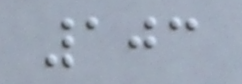103
